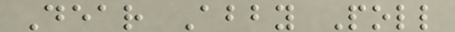Dear Abby Poll
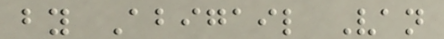by Abigail Van
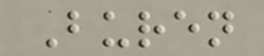Buren
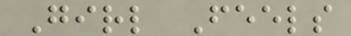Girl Feels
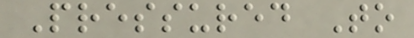Pressured To
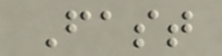Fast
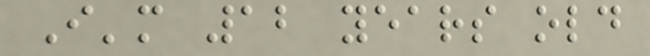I'm 12 years old
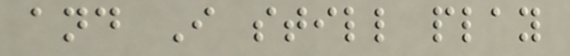and I still play
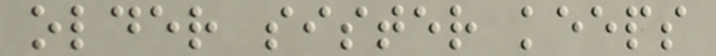older sister keeps
